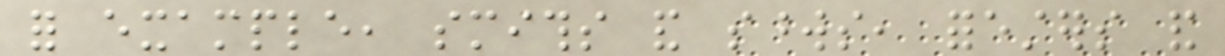for example, smiths and swords, foresters and
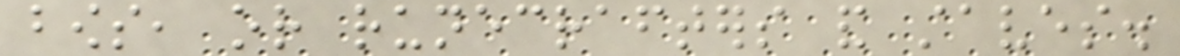bows, or runecrafters and staves.
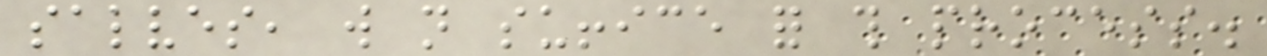salves, will not suffice for this process.
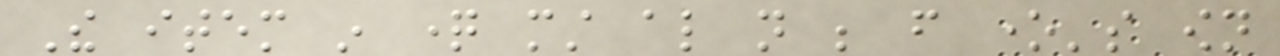The item in question must also not be from one's own
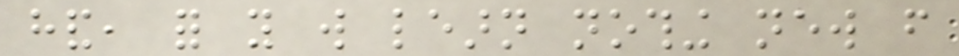hand, for you will learn nothing new from
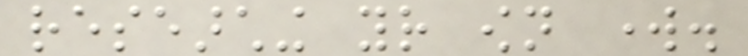researching your own work.
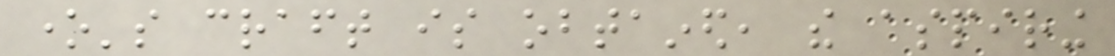one's craft is obtained, the aspiring
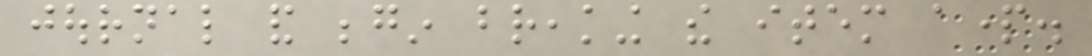journal and begin breaking the item apart.
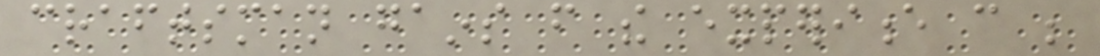craftsman gains from the experience can be
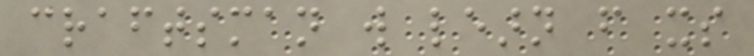craftsman will learn from its
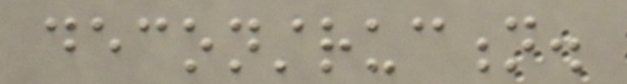deconstruction.
